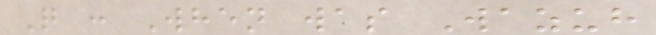Q : When was Wazuh
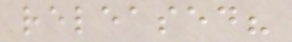released?
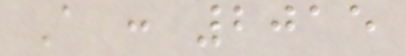A : 2015
